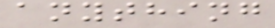anything
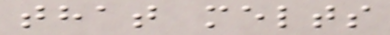that melts
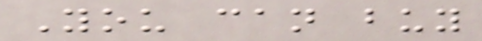You can buy
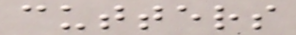cutters
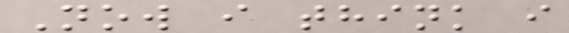Now i think i
